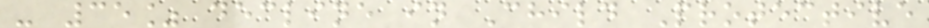- 35% decline in Child Protective
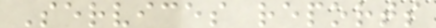Services reports
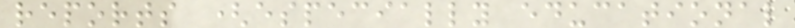reports (especially educational
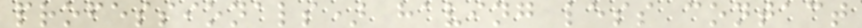professionals) having less contact
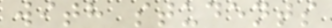with students
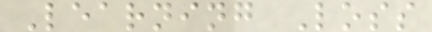Learning Loss
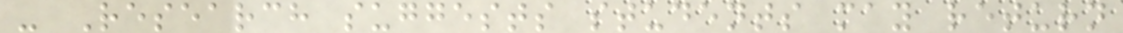- Research suggests students may return
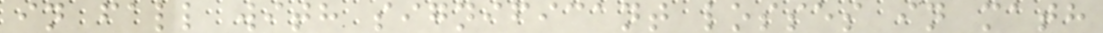in fall with significant losses in math
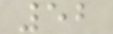52
